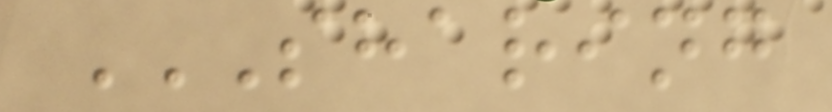SHARING
